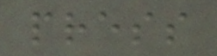press
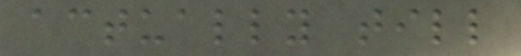actually till
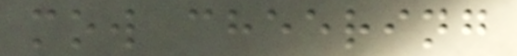mow cheering
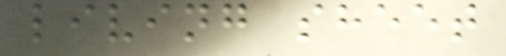living sheet
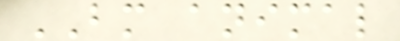BM animal
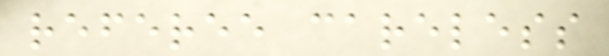referee careless
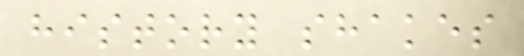history shakes
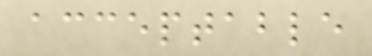acceptable
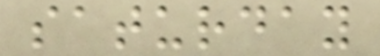saturday
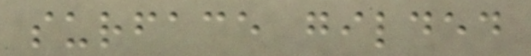surface gilded
